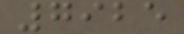7925
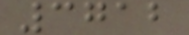3712
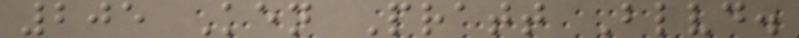205 Ken Pratt Blvd.
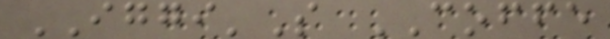IGGI'S COFFE
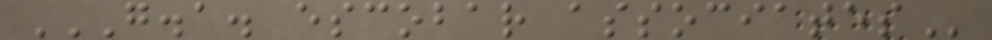G.A. ESCOBAR ASSOCIATES
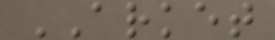ARKET
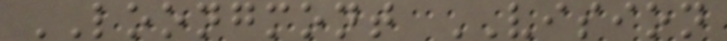LOONGMONT VISION
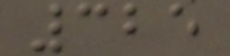325
